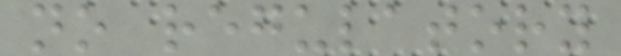no regulatory
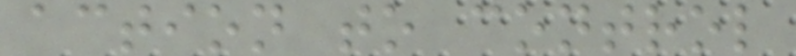action to control
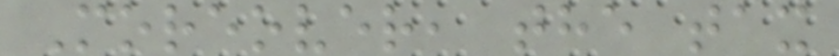Moreover, the tax
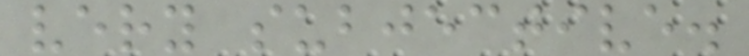very subjective.
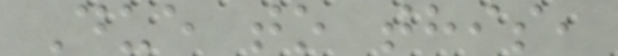Due to this,
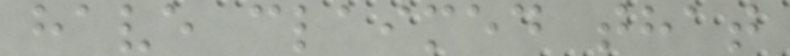have claimed that
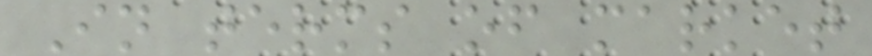In terms of market
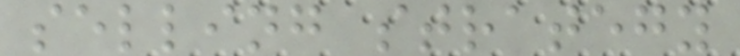selling strategy
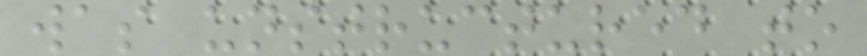was unstructured to
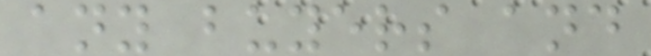any buyers and
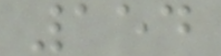154
